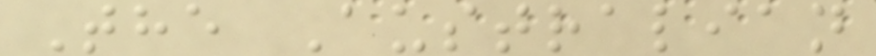The Australian
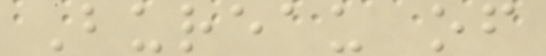Bureau of
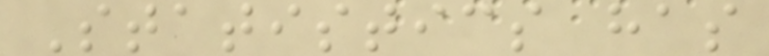Statistics has
